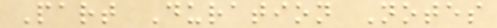Part Duration Notes
